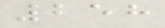258
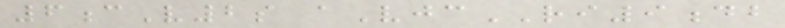6cV2s aVjcRI9db
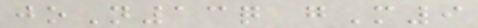joN13q gM9
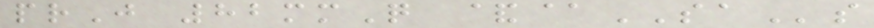prJ 82mmQ &@SAs
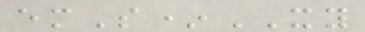emS*XY
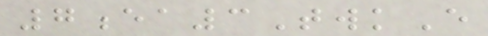7ea3TwkE
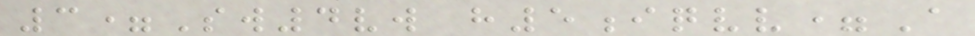3=Sw4vw h5iqvv=A
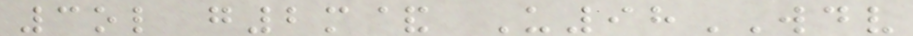3ol g2m& U98WDV
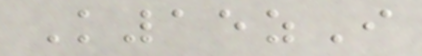K15zI
